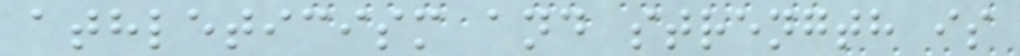athleticism and strength is
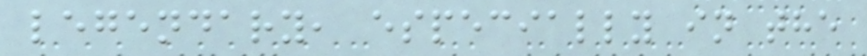legendary, especially in the
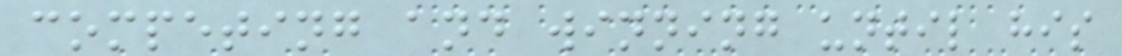competing and winning until his
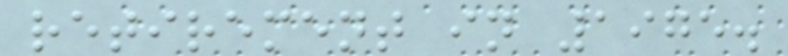retirement in 1975.
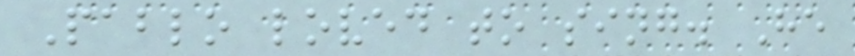Pablo loved to sing. He
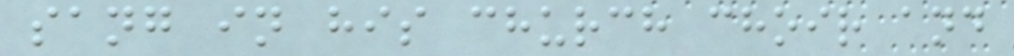sang in his church choir and
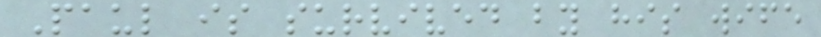Paul is survived by his wife
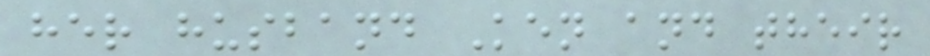her husband Ken and their
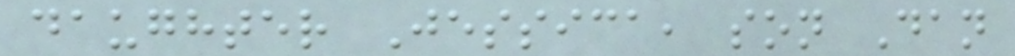daughter Jessica, son Dan
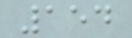154
